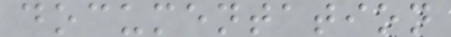documentation
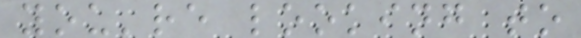you're looking to
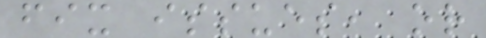fix issues, or
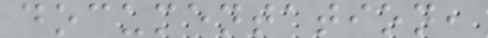documentation,
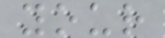your
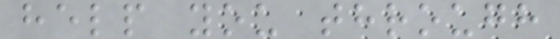help you through
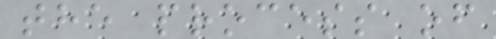the process of
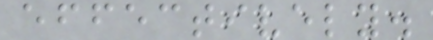effectively.
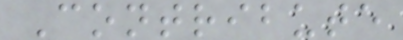Contribute
